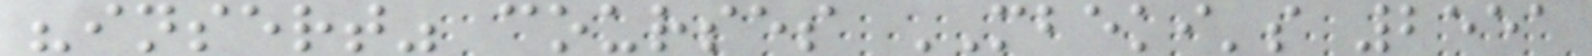"insert" courses MBEKI's 2551
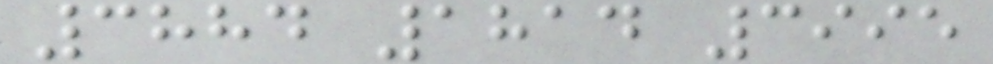3884 1814 3995
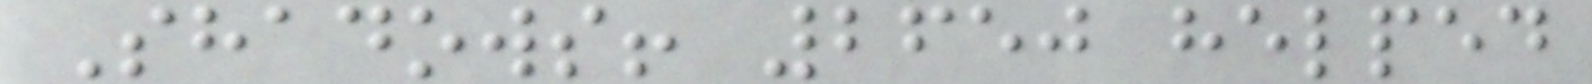Shadows! 2650 helped
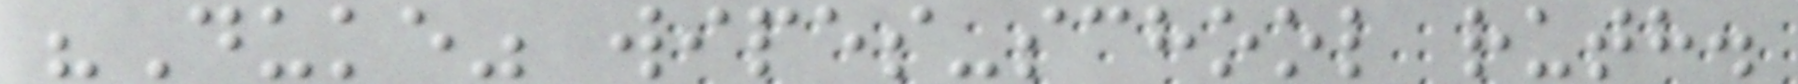"Duke" wipes-school ruth.
